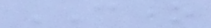CONE
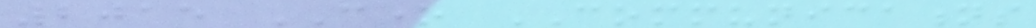2015 CONE COMMUNICATIONS
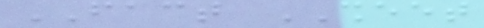FACT SHEET
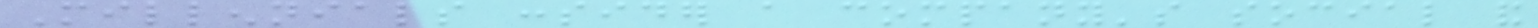Millennials consider a company's social and
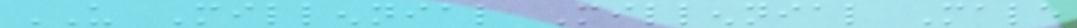US Millennial Millennial Male
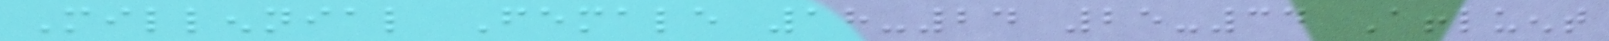Millennial Female 18-24 25-34 Affluent
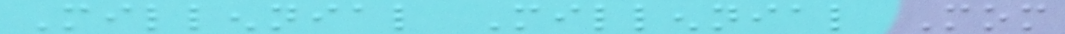Millennial Millennial Mom
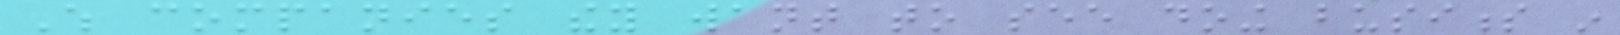Which companies they want to see doing business in
